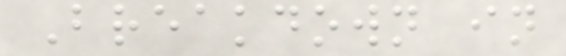Breakdown in
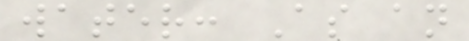water: As an
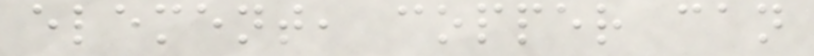element, copper can
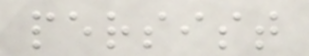persist
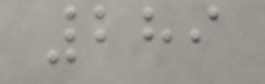289
